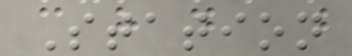Station
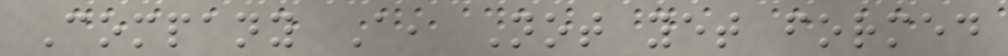Company A, Not yet formed
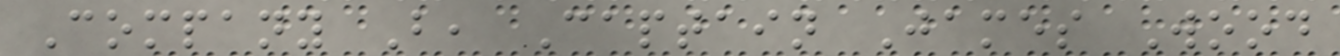Company B, Captain James Wood
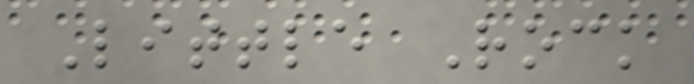Little Rock
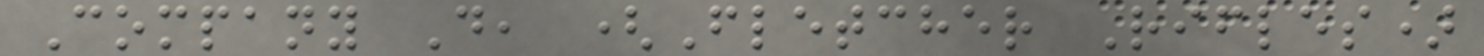Company D, (Fletcher Rifles)
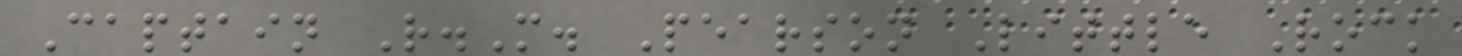Captain R.M. Pearson Little Rock
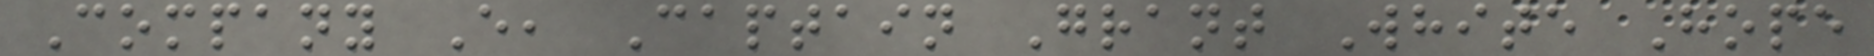Company E, Captain Grant White Hope
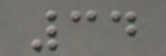34
